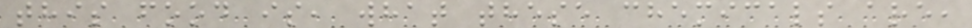this food is, what these chemicals are,
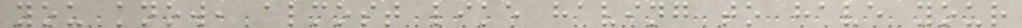you know, almost like having to have your
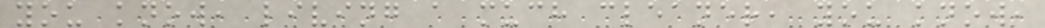you know, living a much cleaner, you know,
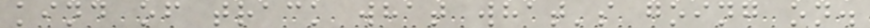kind of track what what's going on.
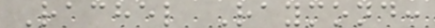Rachel Raymond:
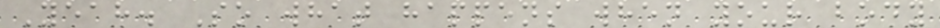Yeah. So what happens when your body
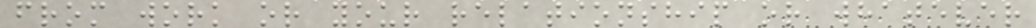from work or your relationship or whatever
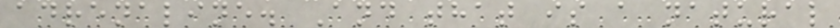adrenaline. And that is a natural
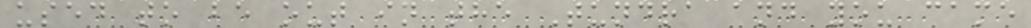used to be out in the Tundra and you came
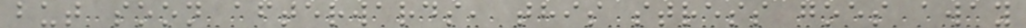but soon afterwards, this stress goes away
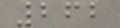262
